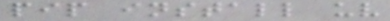pip install uv
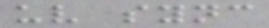uv sync
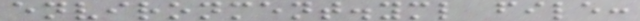environment.yml file:
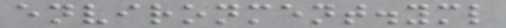environment.yml
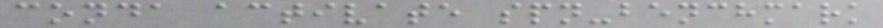conda activate spn-benchmark
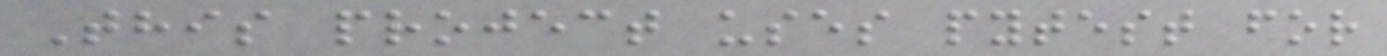This project uses pytest for
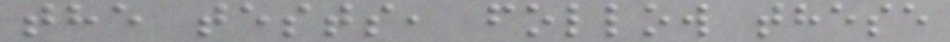the tests, follow these
